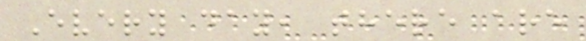Every day, there are
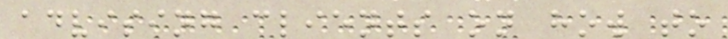advising clients on how to
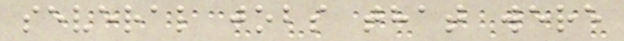several jobs that were
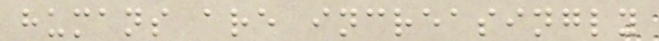humans are increasingly
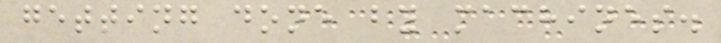getting done by machines.
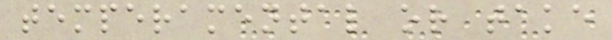temperamental or take
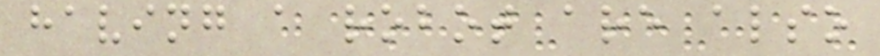having a robot are also
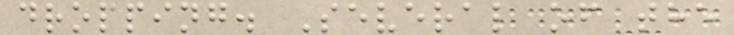dropping. Several of the
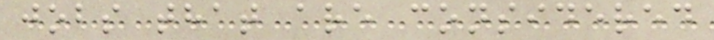jobs that are considered
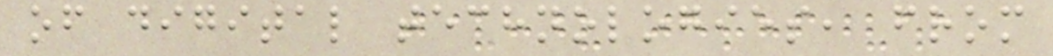of digital technologies, from
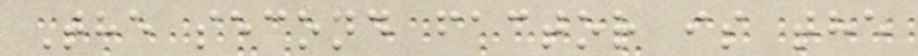The second factor is the
